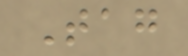Tag
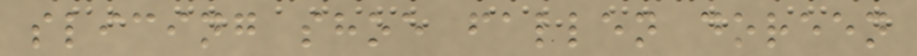slicing shoe fallen doreen
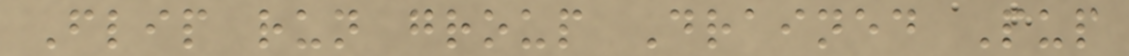Flip run group Drained Pup
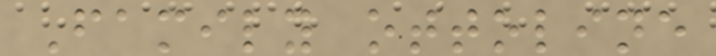Family ottoline
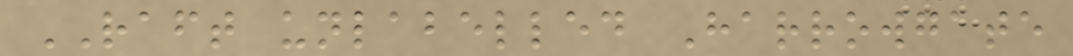RAFT unlabelled Harrowgate
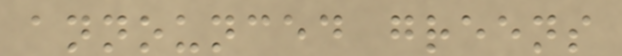announced greens
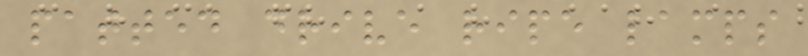patted drive ripe lamps
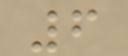6
